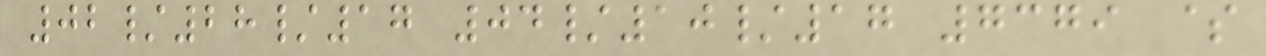02/28/17 04/10/17 7379 $
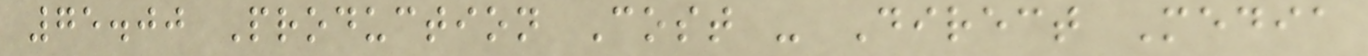75.00 Production Cost - Direct Media
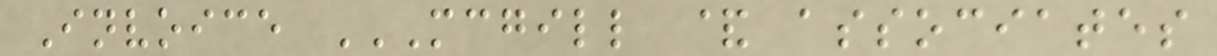Invoice MCGILL & ASSOCIATES
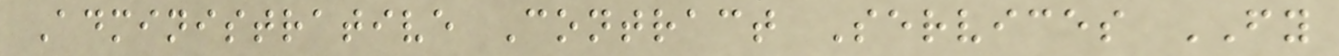Administrative Contract Services FY
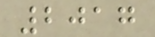2017
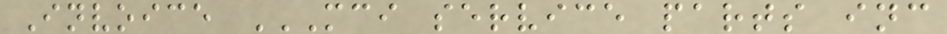Invoice MCI SERVICE PARTS INC
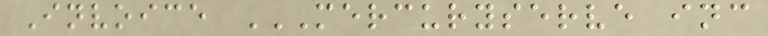Invoice MERCURYSERVE INC
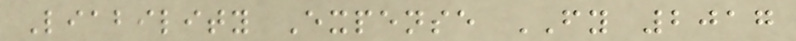Liability Expense FY 2017
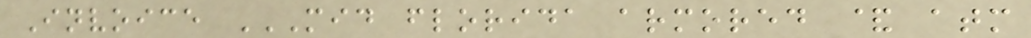Invoice MID FLORIDA ARMORED & ATM
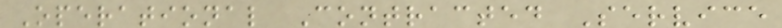Operational Contracted Service
